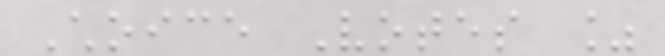Choice Votes %
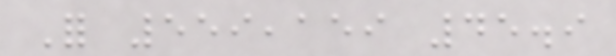For 559,159 45.9
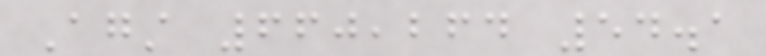Against 660,264 54.1
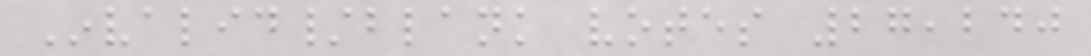Invalid/blank votes 27,240
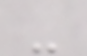-
